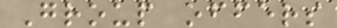Group offers
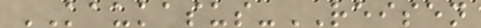KAUKASUS-REISEN
